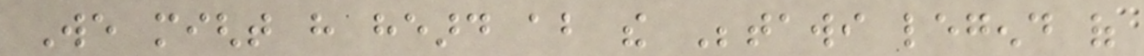We might have heard about the Betawi legend of
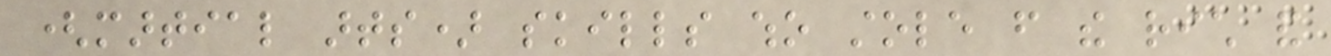(martial arts) skills who stole from the rich and
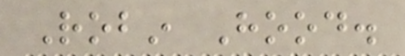Robin Hood.
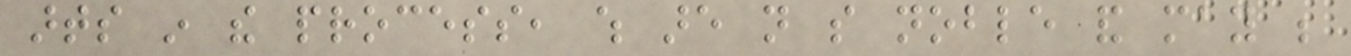arts in the process, which are not so noble and may be
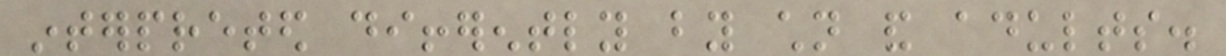interpreted differently by children and adults.
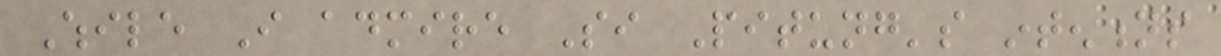While I admire Si Pitung's intentions
